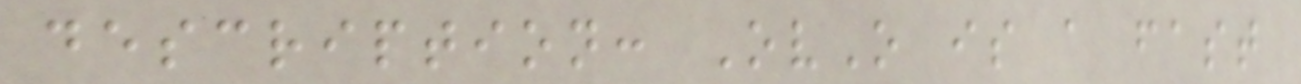description: OvO is a fast
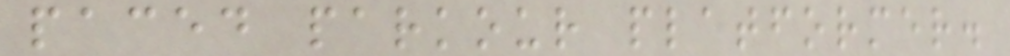paced parkour platformer.
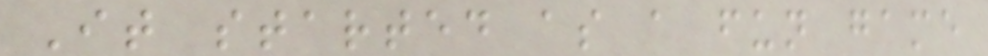It started as a fun game
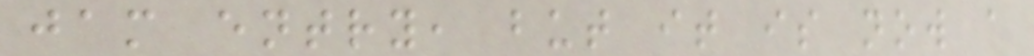jam entry, but it is now a
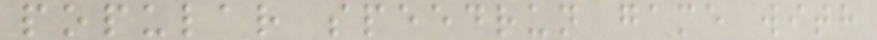popular speedrun game with
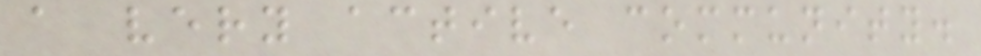a very active community.
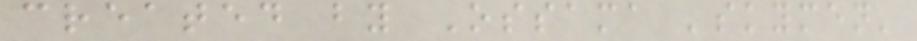created by Ossama 'skymen'
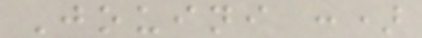Jouini :)
